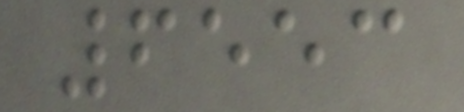6553
